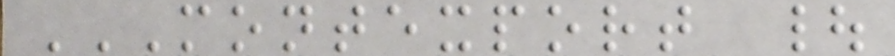MONTEXPORT |
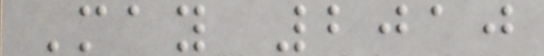May 2010
